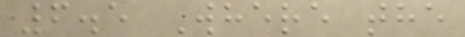6.5 Where the
